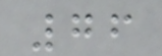76
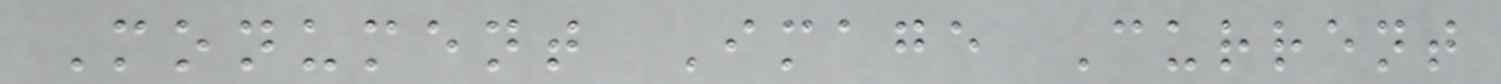Monument Image Current
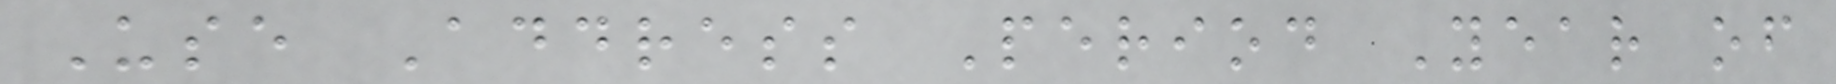Use Address Period Year of
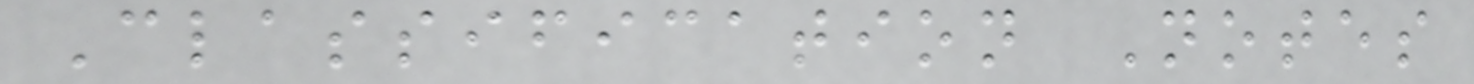Classification Notes
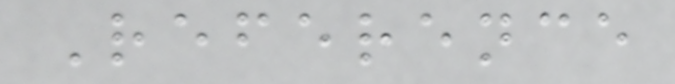Reference
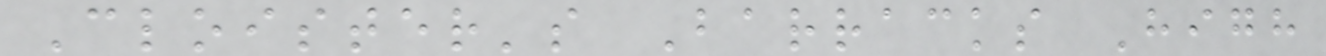Cloister's Barracks High
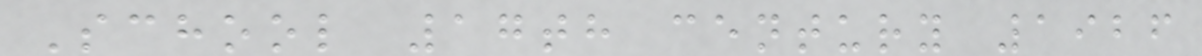School 17th century 1926
